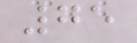75
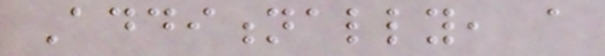Additionally, a
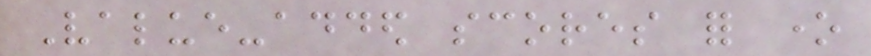Value-added scores for one
